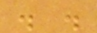. .
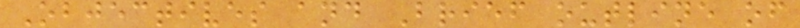Objectives and Brief outline of
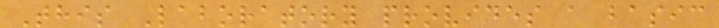This Laboratory provides a basic
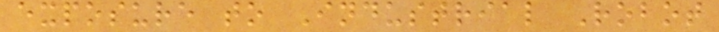exposure to Industrial Robot
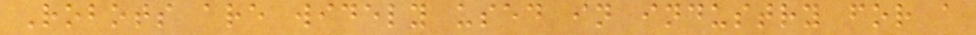Robots are widely used in industry for a
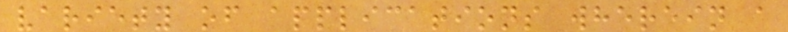variety of applications wherein a
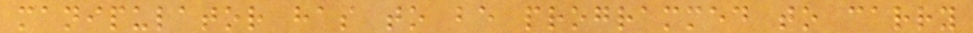manipulator has to be programmed to carry
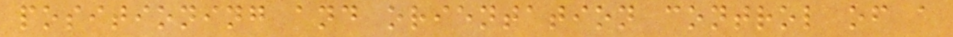positioning and orientation control of a
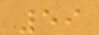59
